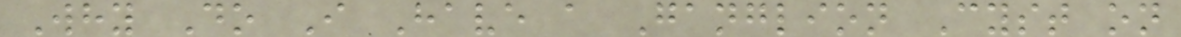Why Do I Have a Ganglion Cyst on
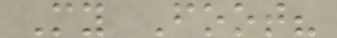My Foot?
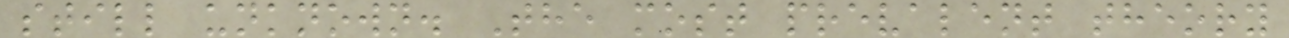still unknown. The most prevalent theory
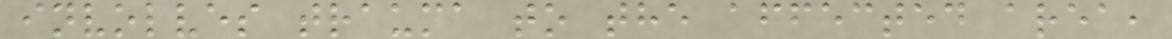involves trauma to the affected area,
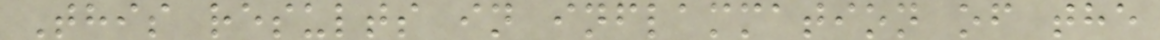This results in inflammation of the
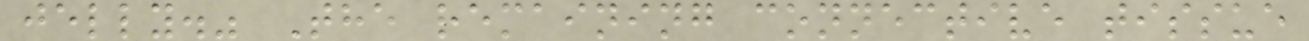jelly." The remaining connective tissue
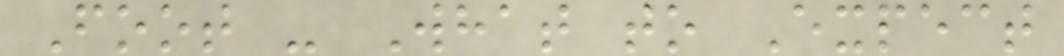Foot - What to Expect
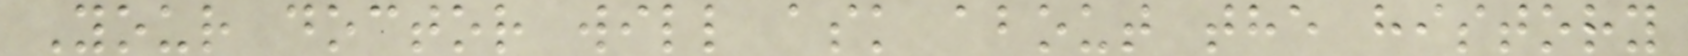Your doctor will ask about the history
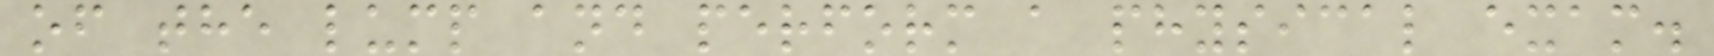of the lump and perform a physical exam.
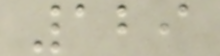129
